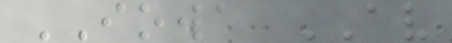IOWA AV
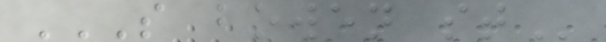S BOWEN ST
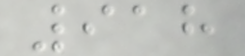918
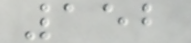152
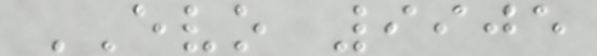EVO 9905
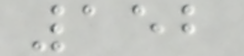152
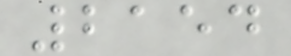2154
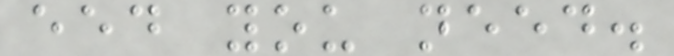eed you need.
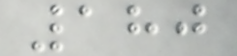180
